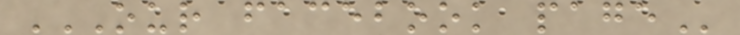OUR FACEBOOK PAGE
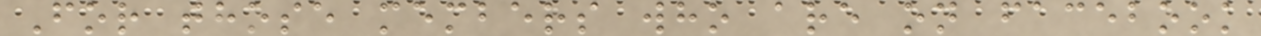For those members who are on facebook
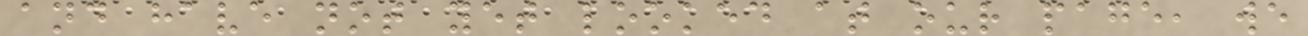and have not yet looked at our page, we
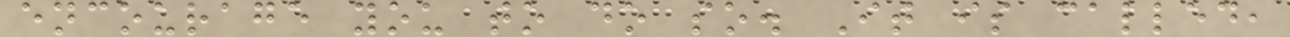encourage you to do so. It is called,
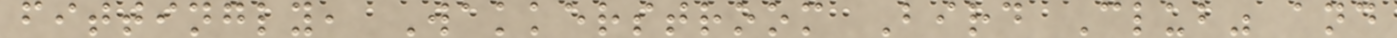fittingly, Wakkerstroom Bird Club" and
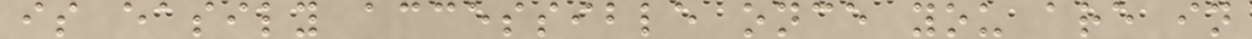is easily accessible once you are in
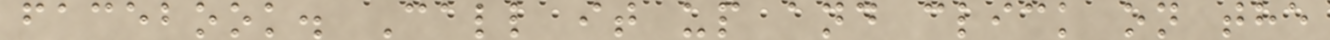facebook. Call it up and click on the
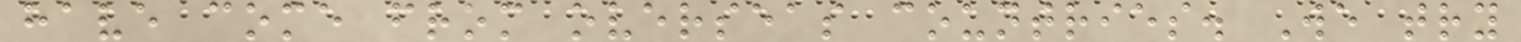have come from overseas countries. We try
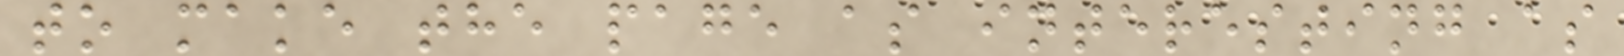to make the page as interesting as
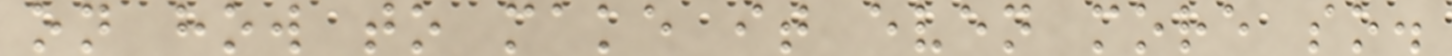on how to make it even more so.
